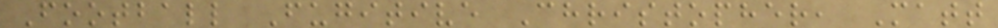Football Fugitive Christopher, Matt
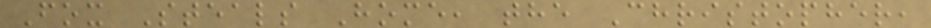Fox Steals Home, the Christopher,
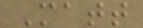Matt
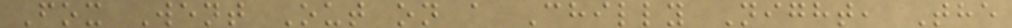Fox Went Out on a Chilly Night, The
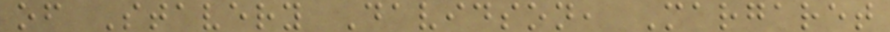of Stavery Davidson, Margaret
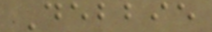Debbie
